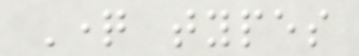Question types
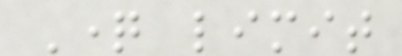Question limit
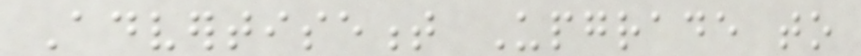Advertisement Upgrade to
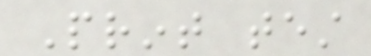Print test
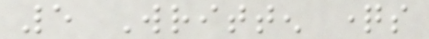5 Written questions
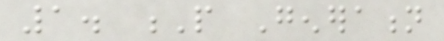1. P Generation
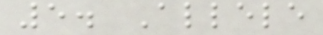5. Allele
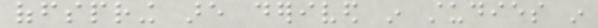offspring are derived in studies in
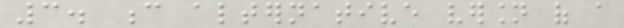3. c alternative version of a
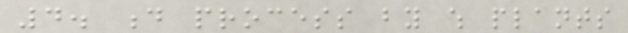4. d process by which plants
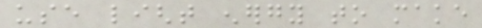use light energy to make
